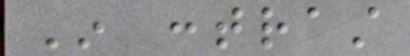In contrast
